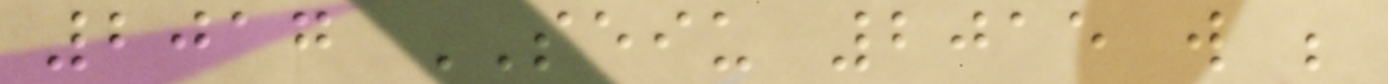2017 SEIU 2015 will be
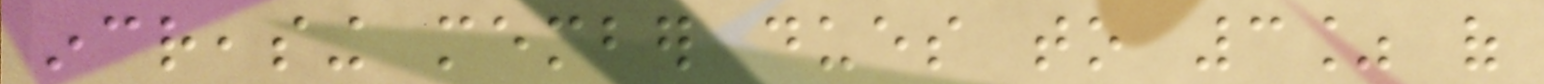increasing member dues to 3% of
